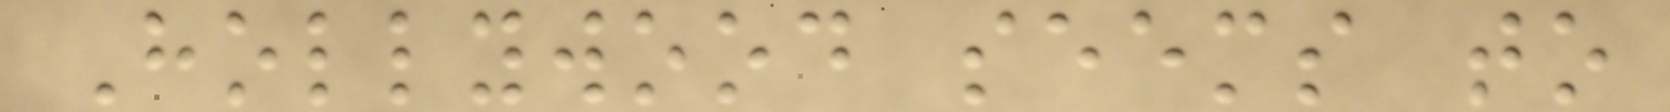Hollywood seems to
